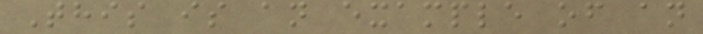This is an example of an
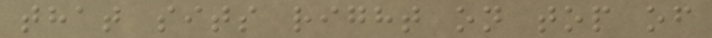that sits right on top of
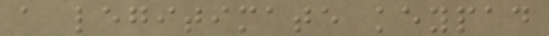a legitimate keypad
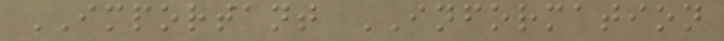IMPORTANT INFORMATION
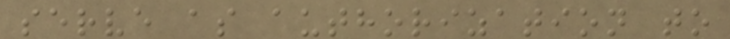serve as authorization to
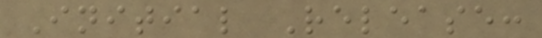Initial Release:
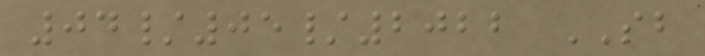04/05/2022 SB
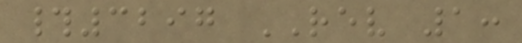#3297 REV 1:
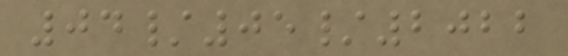04/05/2022
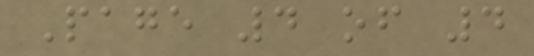Page 4 of 4
